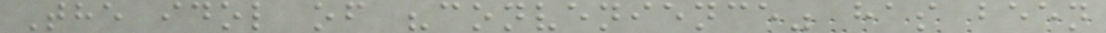The idol of "convenience" has been
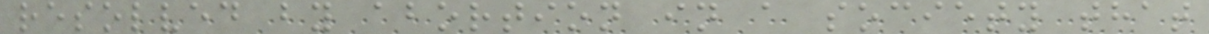resolved by abortion in a society that
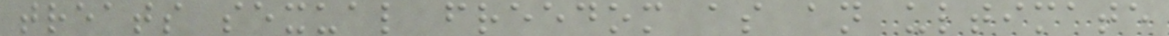treats sexual freedom as an ultimate
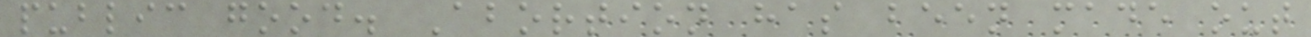public good. Abortion has been made out
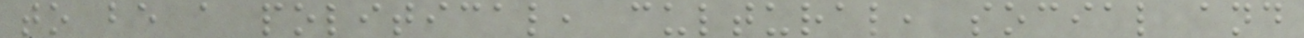to be a political, cultural, social and
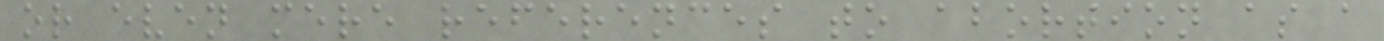or even mere references to abortion as a
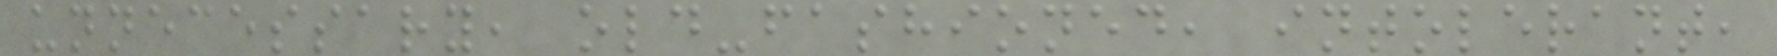unnecessary, old-fashioned, intolerant,
